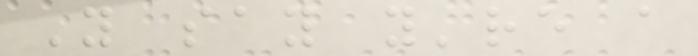You say you're a
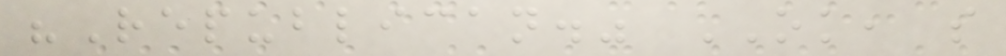"Republican." OK, so
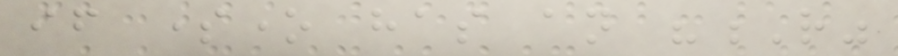if someone has an "R"
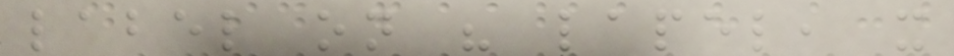label on his lapel, it
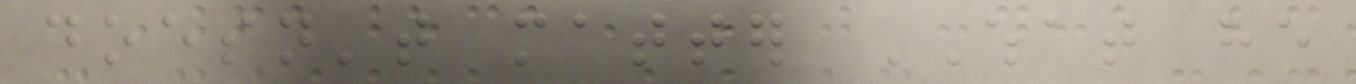doesn't matter WHAT he
